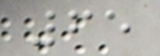65
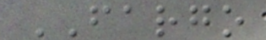FARGO
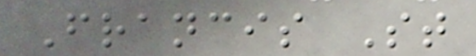Francis St
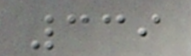339
